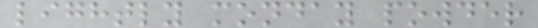lightly monday powder
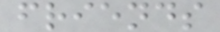friends
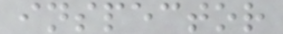inspector
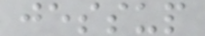jessup
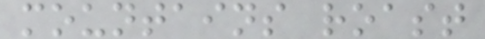mountains roast
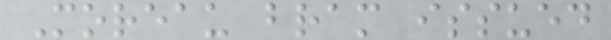Moreau bram issued
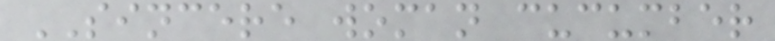SINCERE woman cucumber
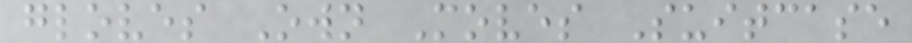gloves Own Moves Suitcase
